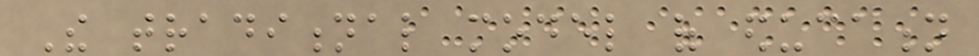The traditional model of education
